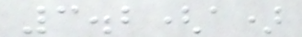3.2(a)
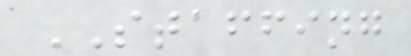STAFFING
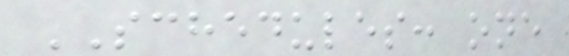SCHEDULES: one
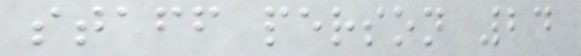staff person 24
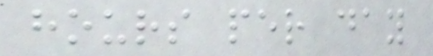hours per day
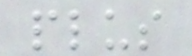plus
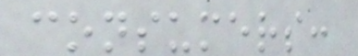consumers:
